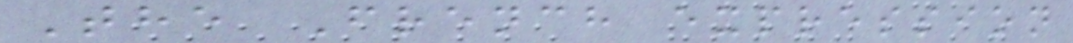The French expression
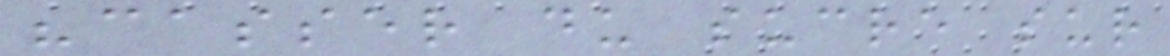"casser du sucre sur
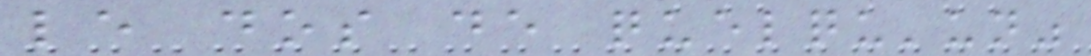le dos de quelqu'un"
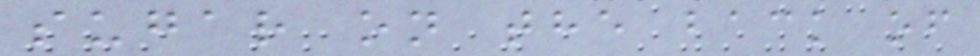sugar on the back of
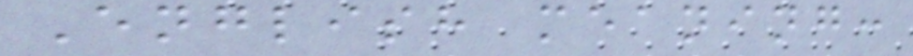English meaning:
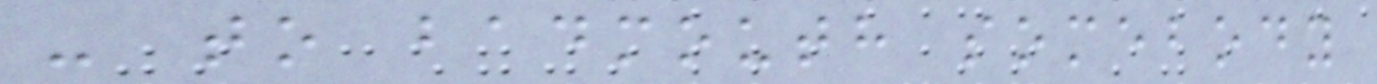- to badmouth somebody
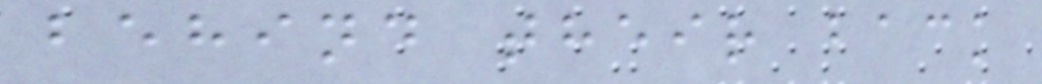behind their back
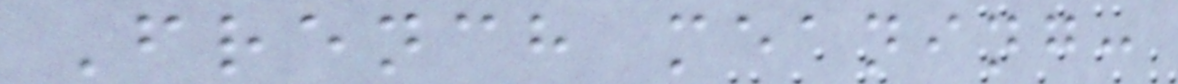French meaning:
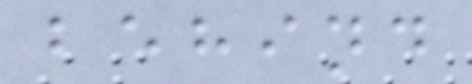behind
